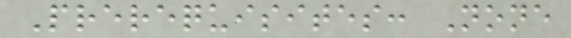Prerequisites: None
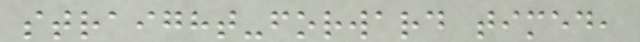straight-forward timed,
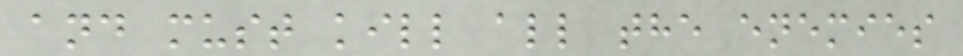and must kill all the enemies
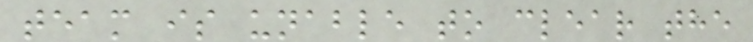team is unable to clear the
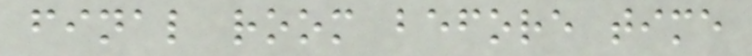final room before time
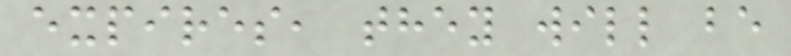expires, they will be
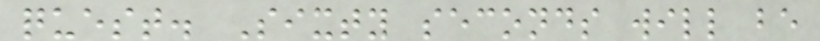quest. Sixty seconds will be
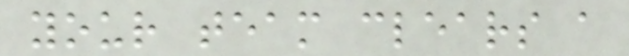your team clears a
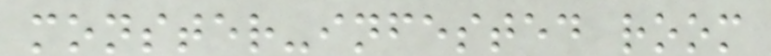monster-infested room
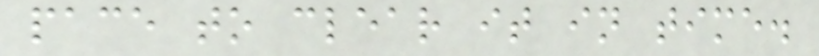pace to clear it in time.
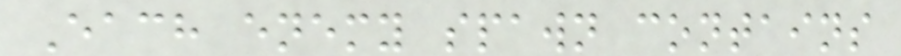Each enemy spawn contains
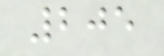205
